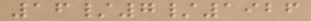16/7/1926
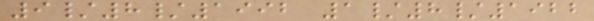9/8/1992 1/8/1922
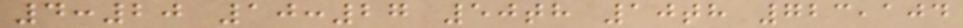4:20 10:27 50th 10th 723,104
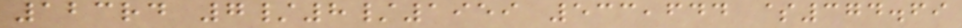123rd 7/8/1959 533,644 $374.69
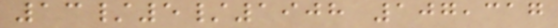13/5/1908 107,317
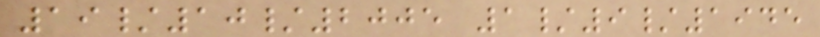19/10/2005 1/9/1945
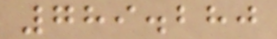789.280
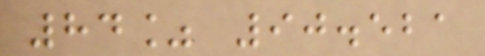84% 90.521
